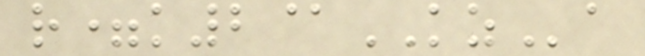r=k2@KZa
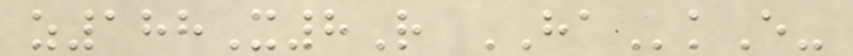z188X8R HAkE-
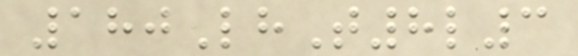180LhT8l3
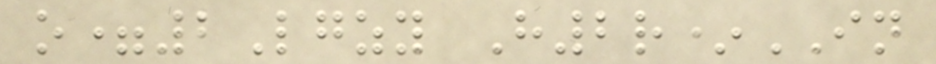o=2Lgzy H2r*IN
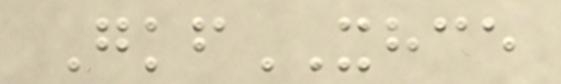GkfXHCE
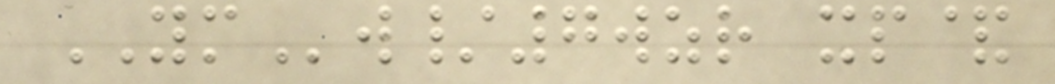YMw/7wzr xp&
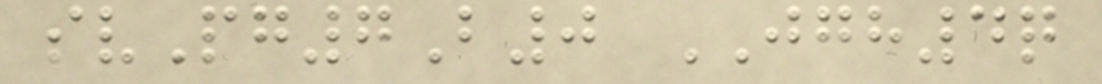svPg7B0 JGH4q
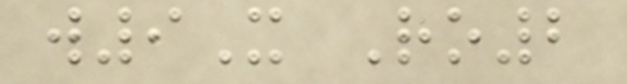w9X Ro2
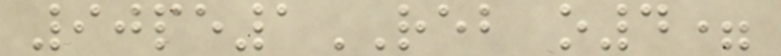90pe1REB o4=
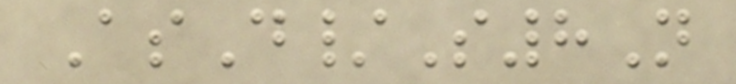AsD/S8N
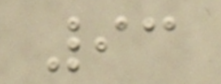93
